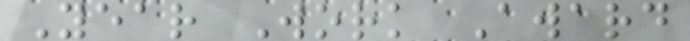Year Work Award
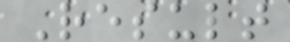Result
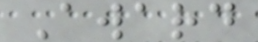Award
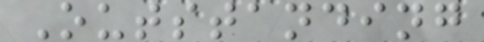Outstanding
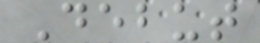Debut
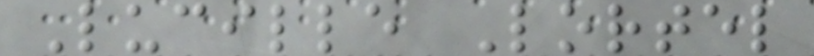Lucille Lortel
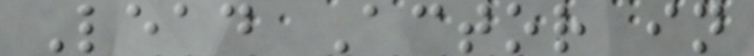Lead Actor in
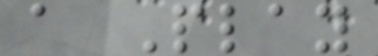a Play
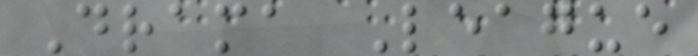Drama League
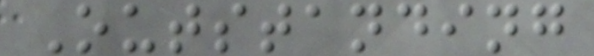Outstanding
